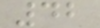42
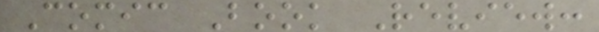Comic Book Review:
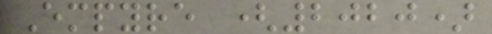Empyre (2020)
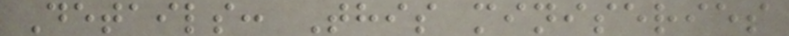Details: This miniseries
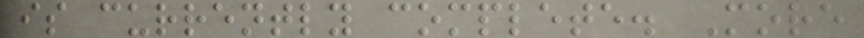is currently complete. More
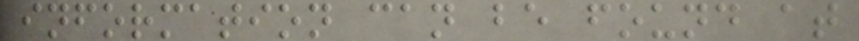information can be found at
